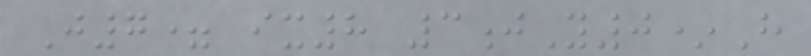J7= ix8 3jY0*H
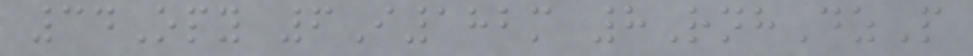34Opy 6I182m 8RnhDzP
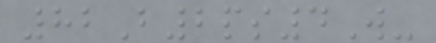82B2ps4W-
